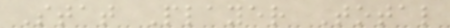Stat Player Total
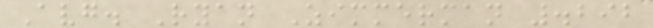Avg. Ryan Zimmerman .292
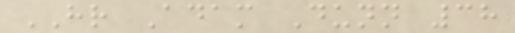HR Adam Dunn 38
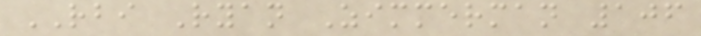RBI Ryan Zimmerman 106
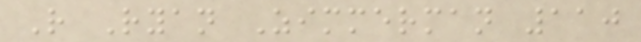R Ryan Zimmerman 110
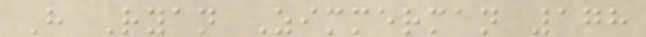H Ryan Zimmerman 178
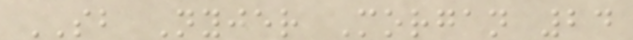SB Nyjer Morgan 24
